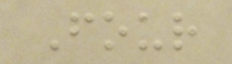Four
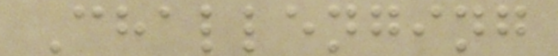Challenging
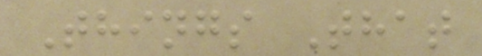Things That
